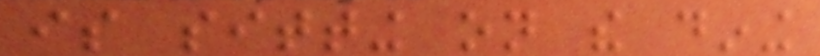is sitting on the dining
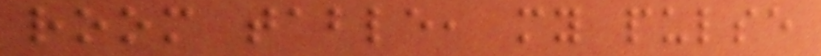room table, my pulse
